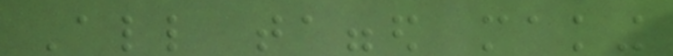All tagged making
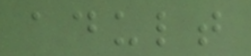adult
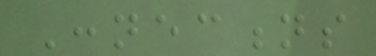Connections
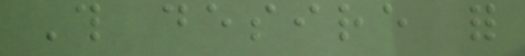This desire for
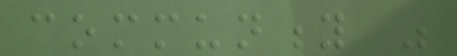community was
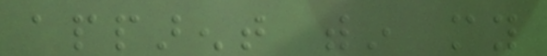apparent within my
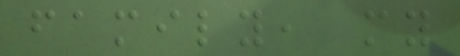family, my
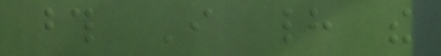those I had the
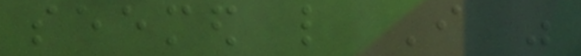seemed like I was
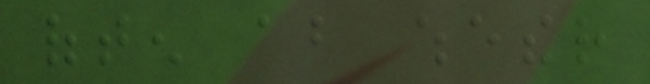often about whether
